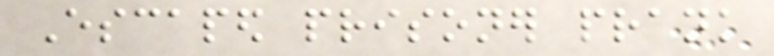Escaped prisoner prank
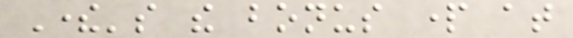There's the bonus part at
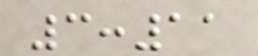3:11
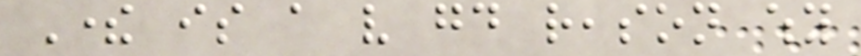There is a very good reason why
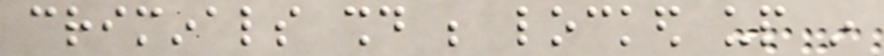criminals should be locked up in
